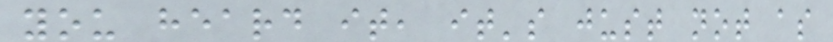you heard it, it's just not as
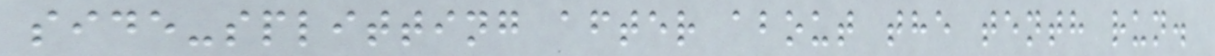side-splitting after about the tenth run.
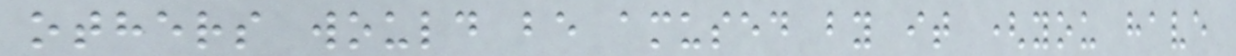others would be amused by it (you have
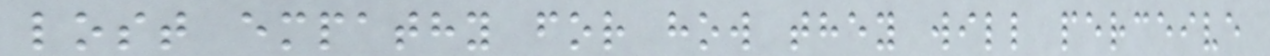lost empathy for how they will perceive
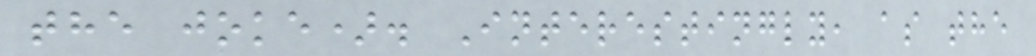the joke). Interestingly, as the
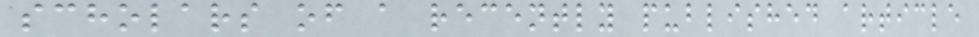scholars of a recently published article
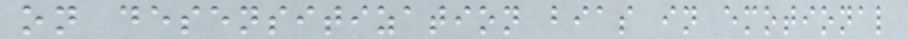on desensitization bias in emotional
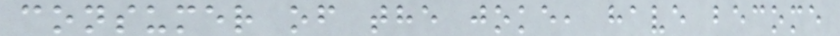consumer of the joke, have become
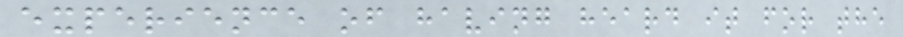experience of having heard it for the
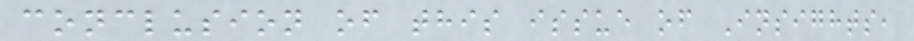conclusion of this issue of Insights,
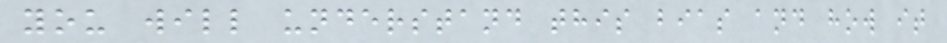you will understand this bias and how it
